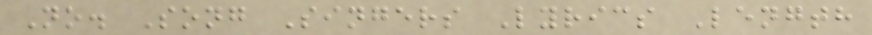No. Song Singers Lyrics Length
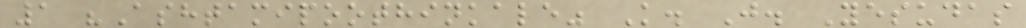1 "Ashtamipoothinkale" K. J. Yesudas
